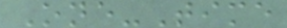One-Time
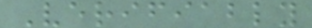Verifiably
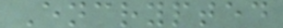Encrypted
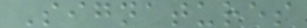Signatures
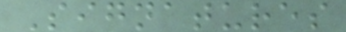Signatures
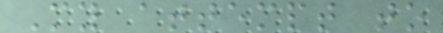My attempt to
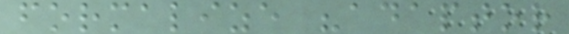formalize "adaptor
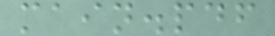main.pdf
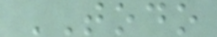TODO
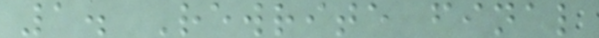1. Rewrite final
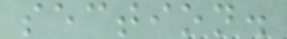section.
